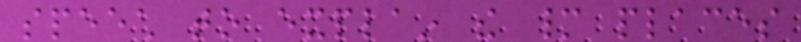speech to explain the many places
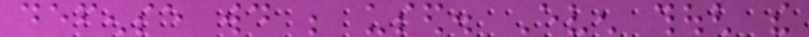defense would be used. Even though the
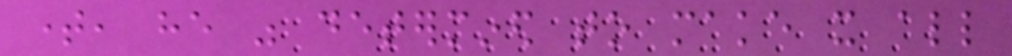time, he was determined to make it all
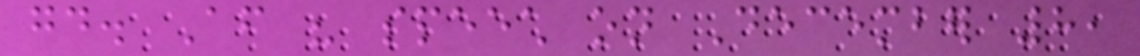good. After his speech on December 8,
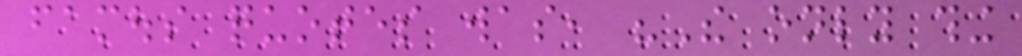famous quotes was, "The only thing
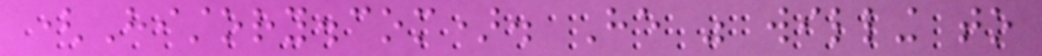(History.com). He was willing to
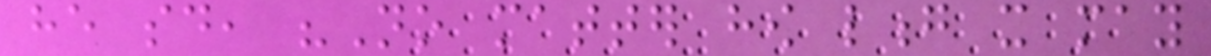he said, "No matter how long it may
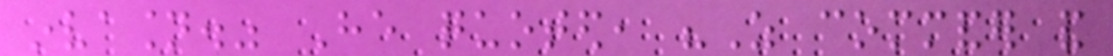invasion." He quoted, "As commander and
